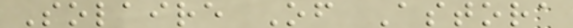Solaire Of Astora
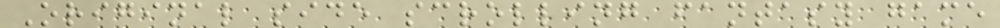Original side scrolling fantasy game
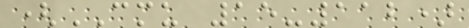(CMU 15-112)
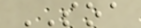SOA
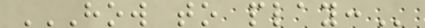HOW TO PLAY:
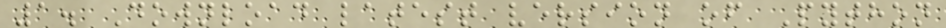1. Download latest version of Python
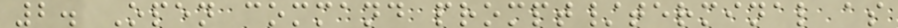2. Open command prompt/terminal as
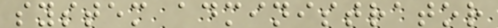system administrator
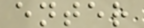enter
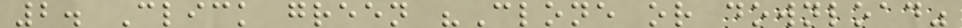2. Click green "Clone or download"
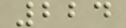224
